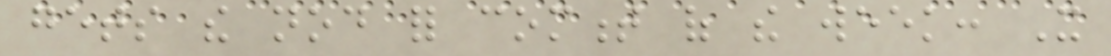gets the nod for comment of the week: It
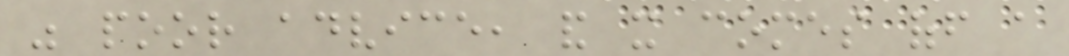was poor advice, and it comes off a
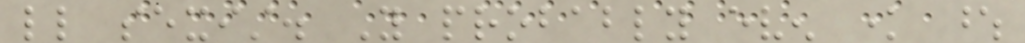little sexist. You probably even know whose
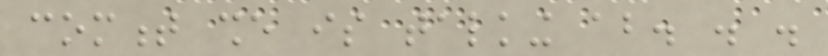comment she is talking about. . .
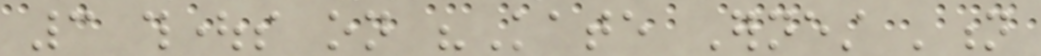3 thoughts on "Kate Ernest 'n
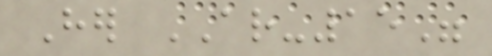Her AR-15"
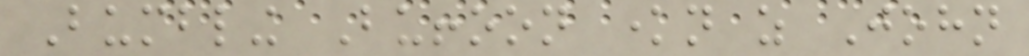Bumbling Buffoon known as John
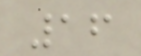16
